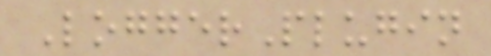LoggerPlugin
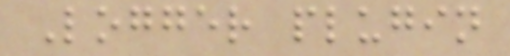Logger plugin
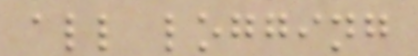all logging
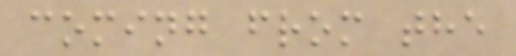coming from the
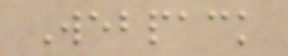Webpack
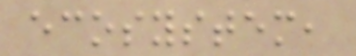ecosystem,
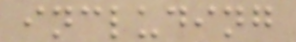including
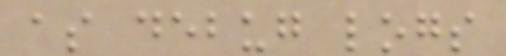as debug logs
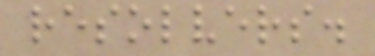resolvers.
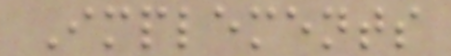Implements
